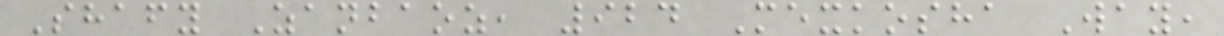Shafy Zanbaoz, 924 Mexkosha Way,
